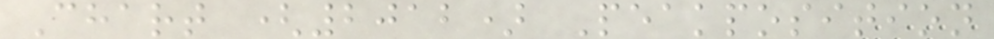Chart (2012) Peakposition
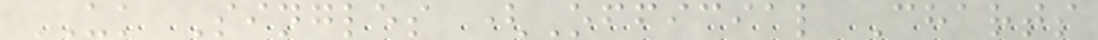UK Singles (Official Charts
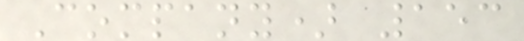Company) 153
